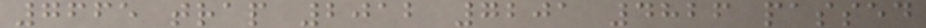7665 trap 2012 7201 4826 passed
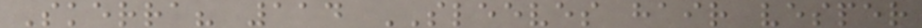Skerra? 114 SLEEVES hair vesper
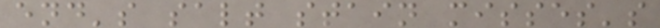end's salt stain misses's
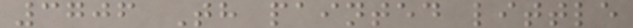3706 Th painted little
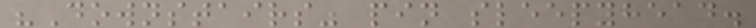"Downstairs" pin sleepyhead.
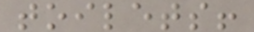toilets!
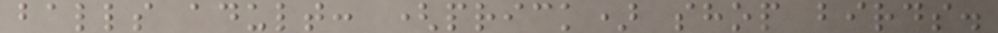balls adult: (prick) shop birds.
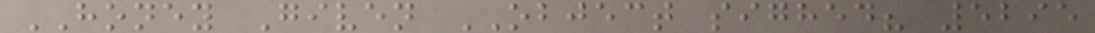HONEY Given OBJECT sighed? 5295
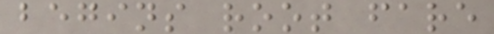begins root fare
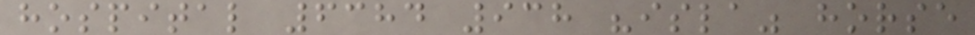hospital 6384 938 "isla" horse
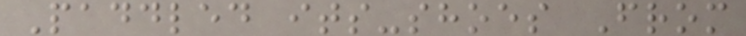Paddled its-shoes From
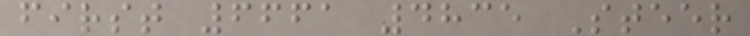first 6661 4835 Steer
